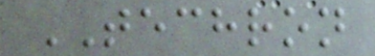TECHRON
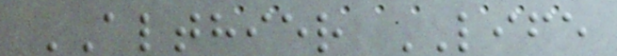ALTHIER LIFE
